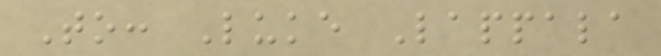To: Luke Lappala
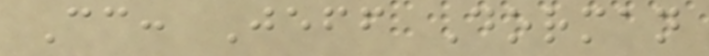Cc: Jeff Dorman
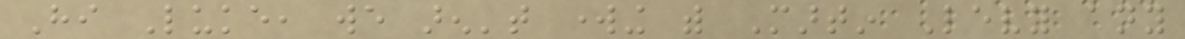Hi Luke, we aren't working with Martin Levy any
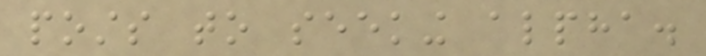posts to seeking alpha.
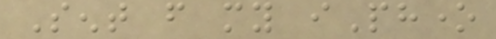Sent from my iPhone
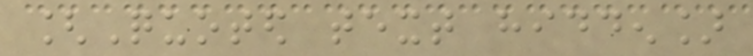[Quoted text hidden]
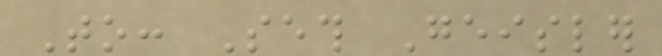To: Seth Geisler
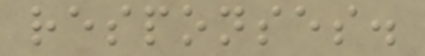responses.
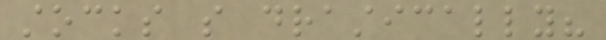stocks so drastically?
